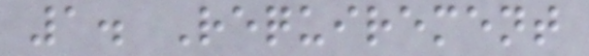1. Requirement
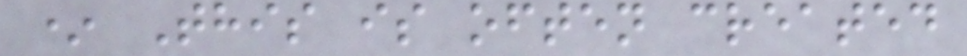* This is often created
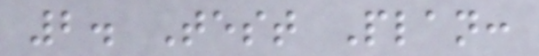2. Test Plan:
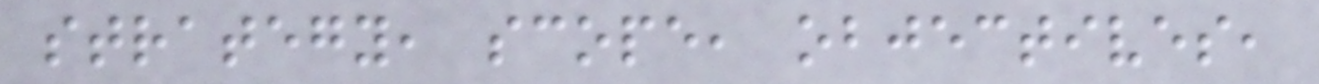strategy, scope, objectives,
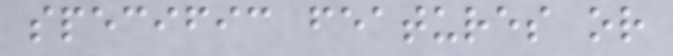specific features or
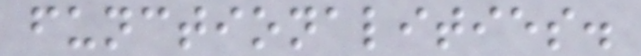functionalities.
